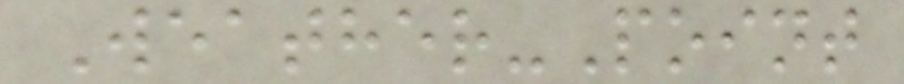Weather-Point
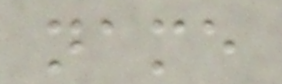name
